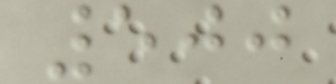500
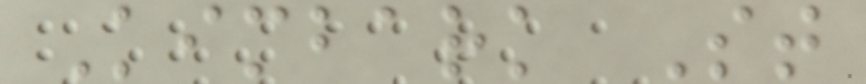Kimbark St
